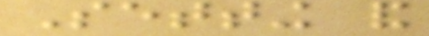Setting and
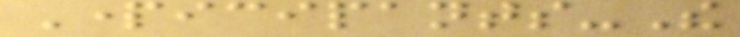Participants-The
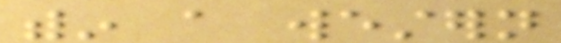within a western
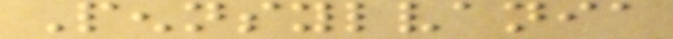Pennsylvania
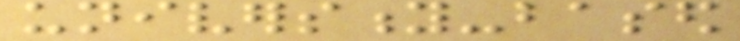university-based
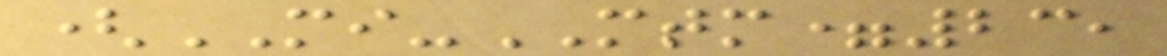(MI-MTM=23,
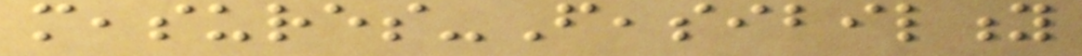measures-Feasibility
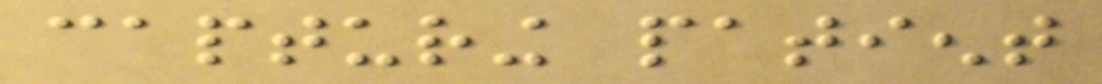capturing patient
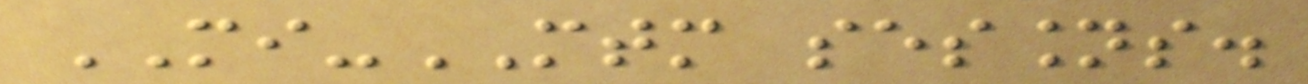MI-MTM sessions.
